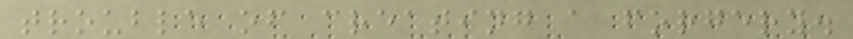trouble of creating a forgery.
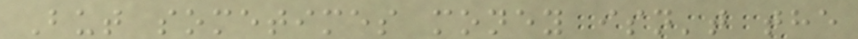But sometimes money isn't the
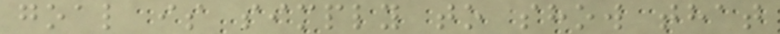goal is simply to show that
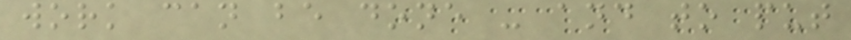work can be done - and to put
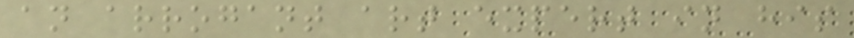an arrogant art expert in his
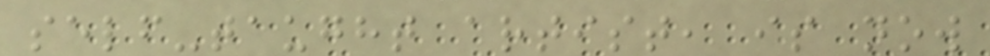self-taught artist, is now
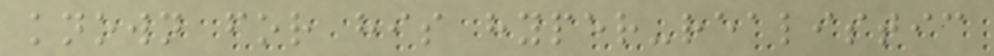known for his hyper-realistic
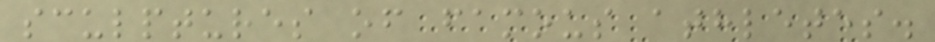sculptures of famous athletes.
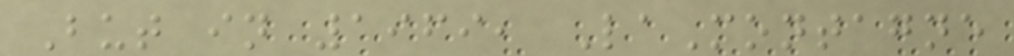But in 1969, LaMontagne
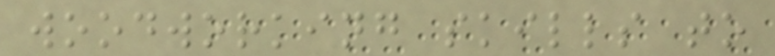woodworking skills to
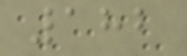182
